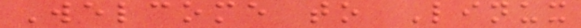Welcome to Linux
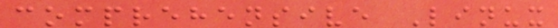comprehensive Linux
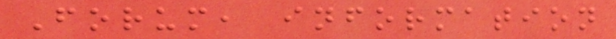Forum, information
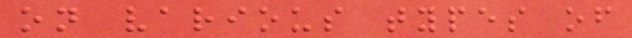on various types of
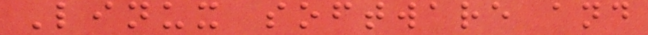Linux software and
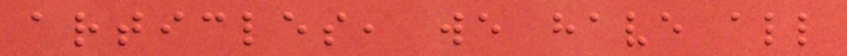articles, we have all
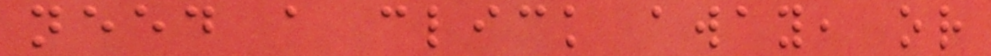need a click away, or
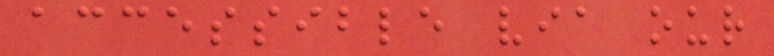accessible via our
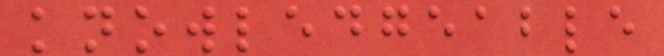knowledgeable
